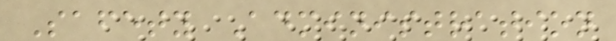Safety Administration
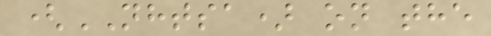(NHTSA) on the
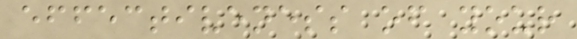effectiveness of your
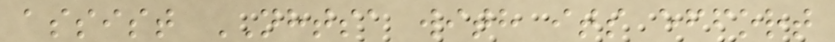assist NHTSA with its effort
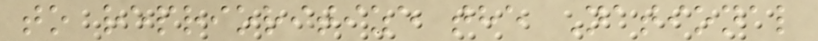to reprioritize the National
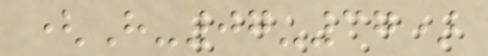(H-07-37)
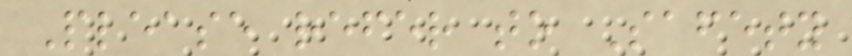Please refer to Safety
